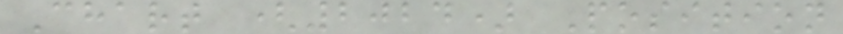Chart (2024) Position
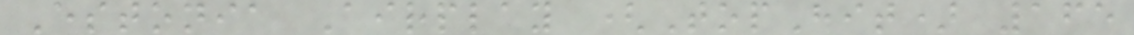Estonia Airplay (TopHit) 165
